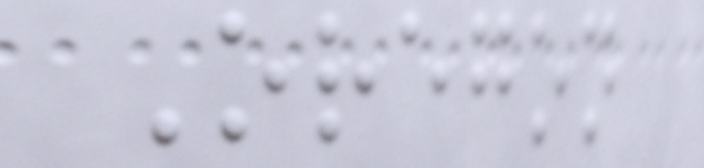Oregon
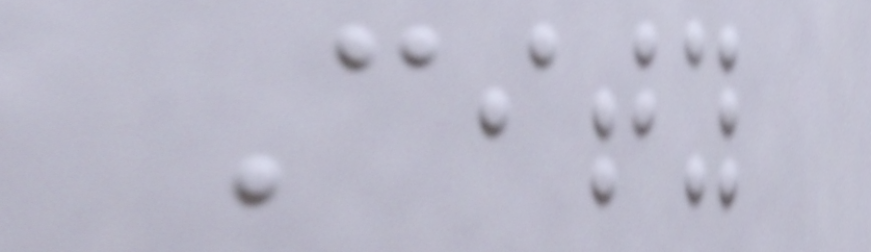City
